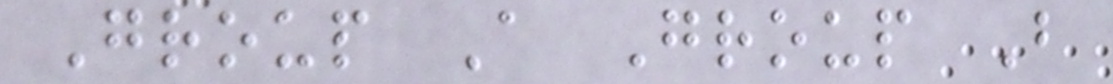Group A Group B
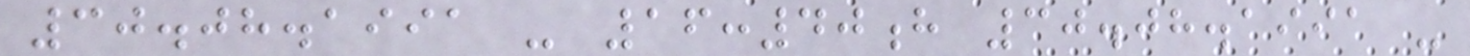30.08.1991 - 16:40h 30.08.1991 -
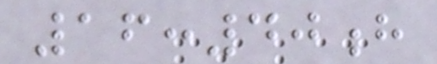16:40h
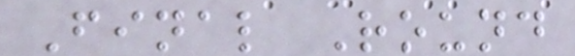Final Round
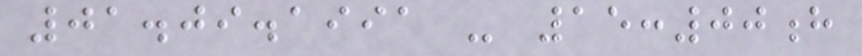01.09.1991 - 15:00h
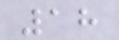18
